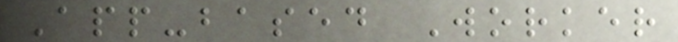App-based Worker
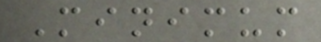Minimum
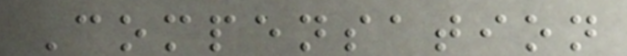Compensation
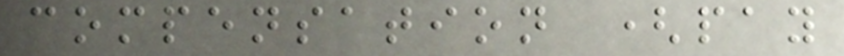compensation (pay
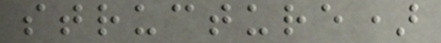structure)
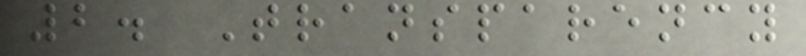2. Transparency
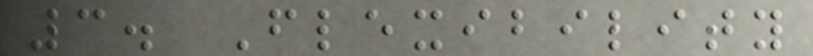3. Flexibility
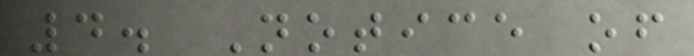4. Notice of
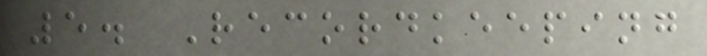5. Recordkeeping
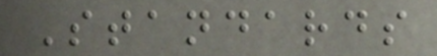Standards
